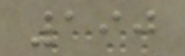190
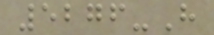5276-H
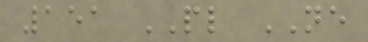151 PL NE
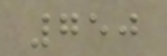750
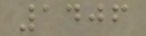1406
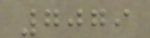7079
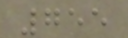755
